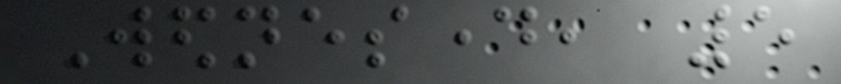Wednesday, 5
